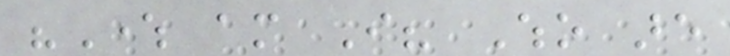"Where am I? Who are
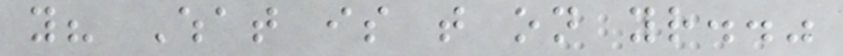you? What is that on your.."
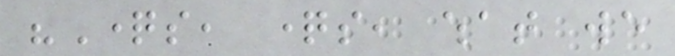"Questions, questions, what we
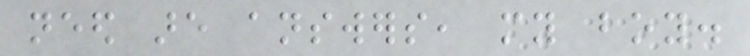need are answers, my boy.
